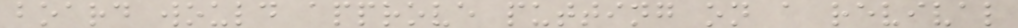board would approve putting on a revival
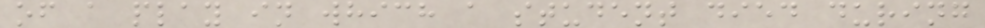of a play in which a student died during
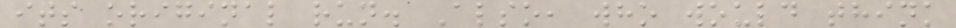its original run. Also, who would think
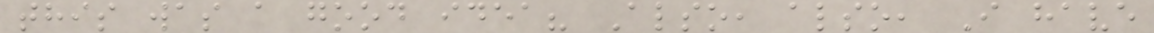this was a good idea? Also, also, I have
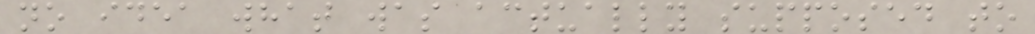no idea what was actually supposed to
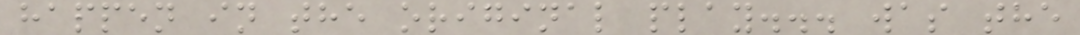happen in the original play... was the
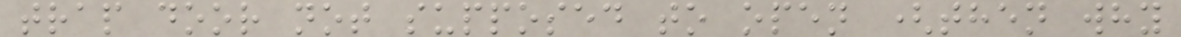trap door not supposed to open (then why
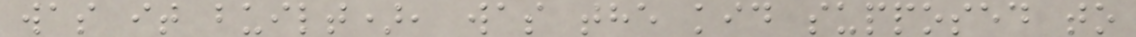was it built), was the kid supposed to
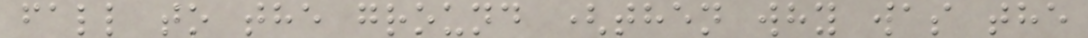fall to the ground (then why was the
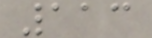113
